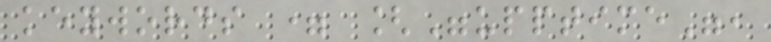keywords = ["upptime",
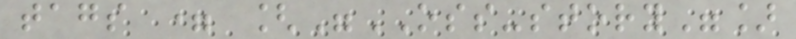tags = ["OSS-story"]
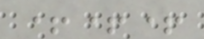+++
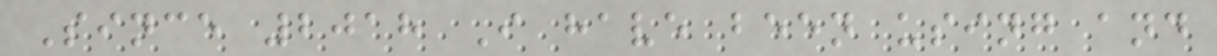Since 2018 I have been using and
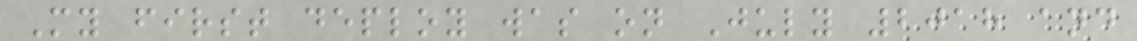My first deploy was on July 2018 and
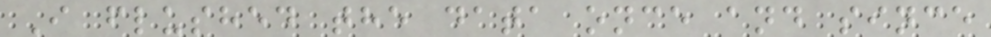I flushed the data once and since
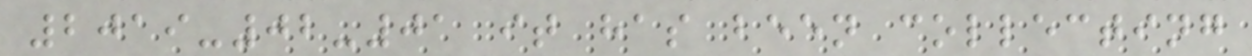2019-02-01 it has been collecting
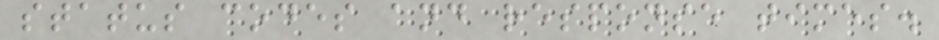status codes and response times.
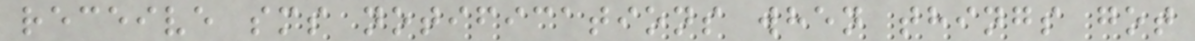receive sms notifications when things got
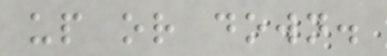up or down.
